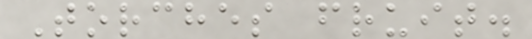Torches fruit.
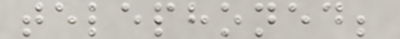telephoned;
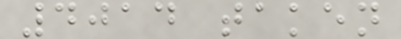4014 taken
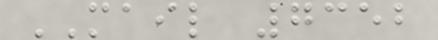MAIL 7352
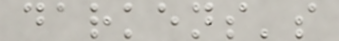darkens's
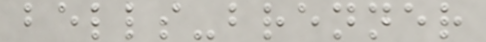bells-brenner
